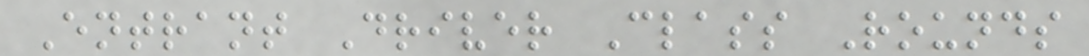Entrant Driver Class Rounds
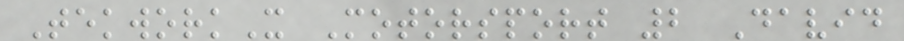TekworkX Motorsport 2 David
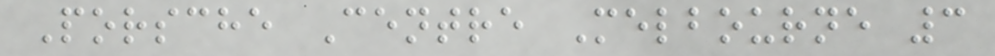Porsche Centre Melbourne 3
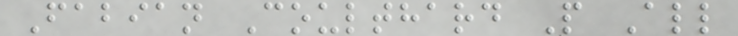Fabian Coulthard P All
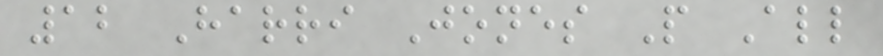12 Harri Jones P All
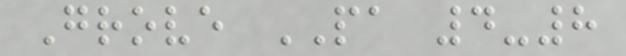Grove PA 4-8
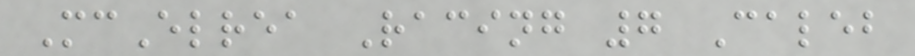McElrea Racing 7 Caleb
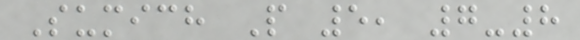Sumich P 5, 7-8
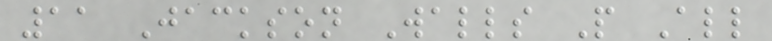11 Jackson Walls P All
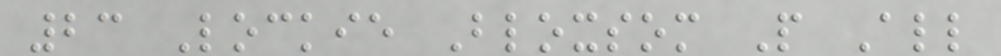23 Lockie Bloxsom P All
